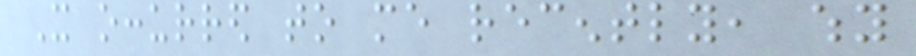It occurred to me recently, why
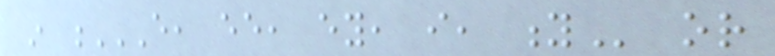in E, EE, EY, I, Y or
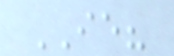IE?
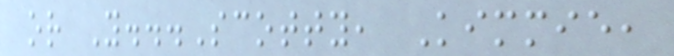or Y...Scotty, Kimmie,
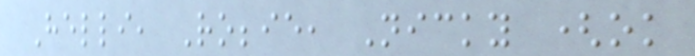Helli, Robbie, Nicky (ok
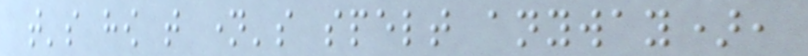that's how that name's spelt anyway),
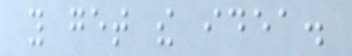you get the idea.
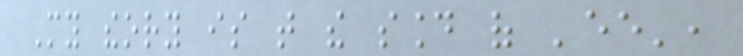My theory is that the sound of 'ee',
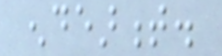endearment.
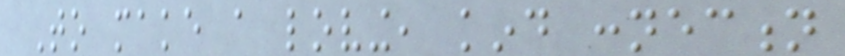To make a loving, kind connection
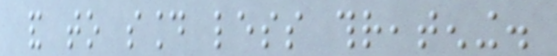and to sound less threatening.
